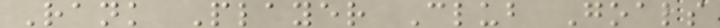Rank Player Club Goals
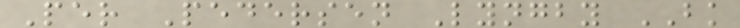Per Pedersen Lyngby BK
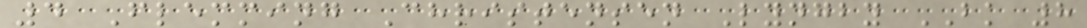4 Flemming Christensen Lyngby BK 8
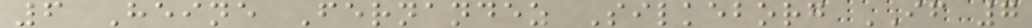6 Heine Fernandez Silkeborg IF 7
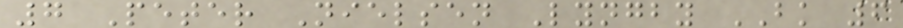7 Peter Nielsen Lyngby BK 6
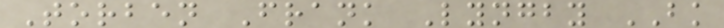Torben Frank Lyngby BK
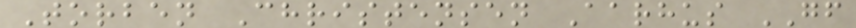Torben Christensen Aarhus GF
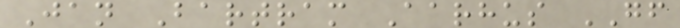Jan Bartram Aarhus GF
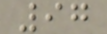97
